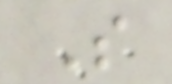S
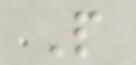P
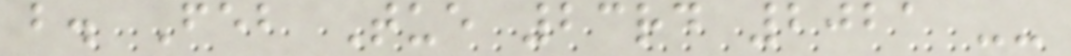b. Feb Tue 23rd 2021 --
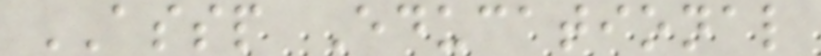ASSP Educational
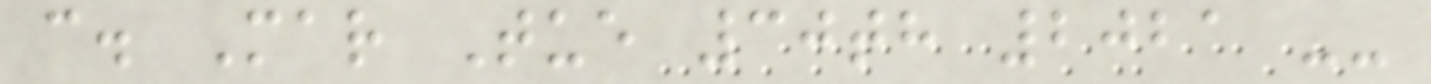c. Mar Tue 30th 2021 --
